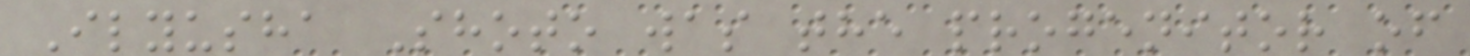Ilyusha Shoto was the progenitor of
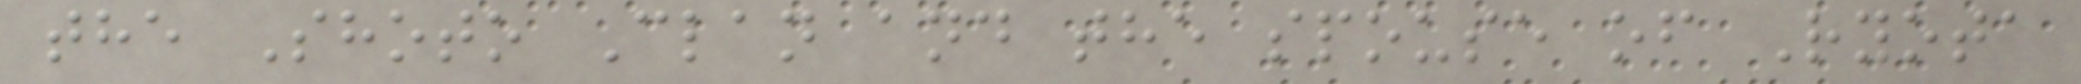the Shoto Clan and the spouse of Ryota
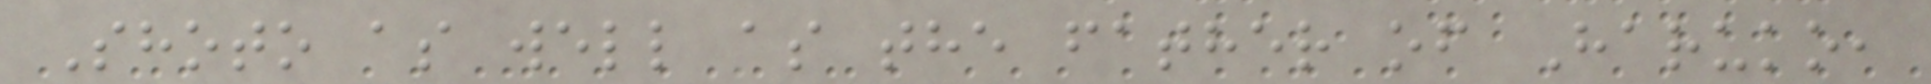Shoto as well as the father of Haruko,
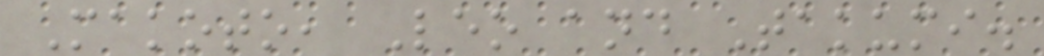Makoto, Leo and Takumi.
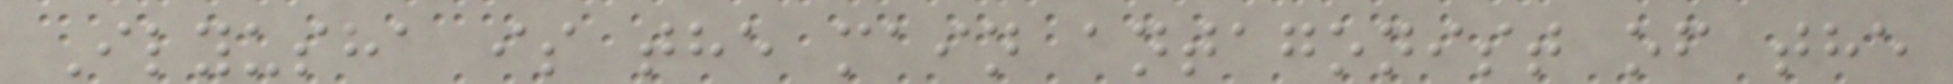Ilyusha is the main antagonist of the
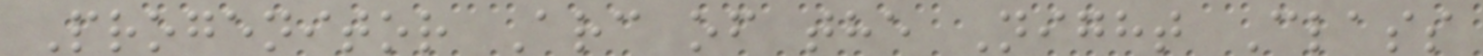Progenitor Arc of the Night Class
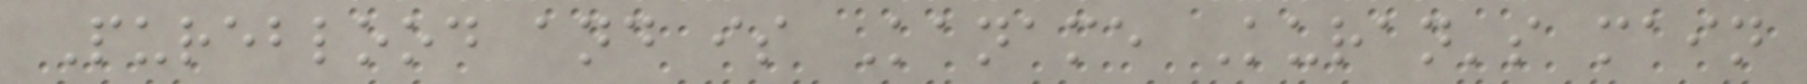Pureblood and is Kaname Kuran's main
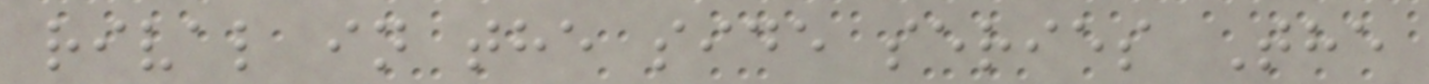rival in the side series The
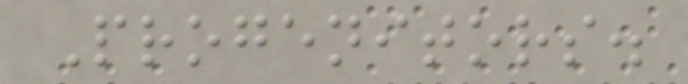Progenitors.
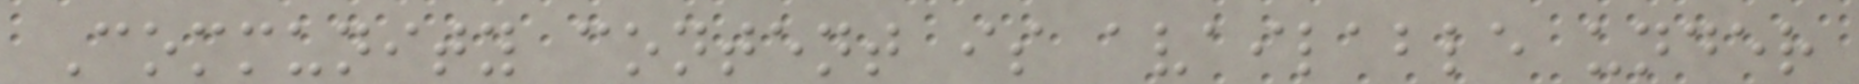Community content is available under
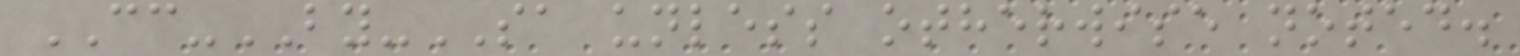CC-BY-SA unless otherwise noted.
